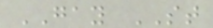GAY ST
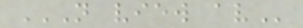N VIEW AV
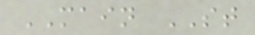MAIN ST
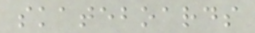skateboards
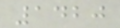1420
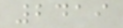2419
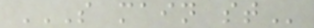S MAIN ST
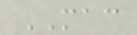MAC
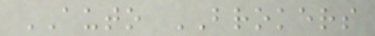AUTO BROKERS
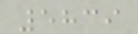5839
